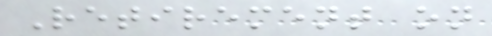Retirement on
